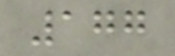177
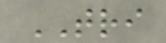TRI
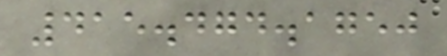415.474.1750
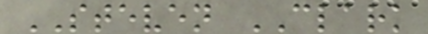STEVEN CLARK
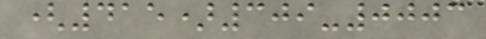(415)309-0003
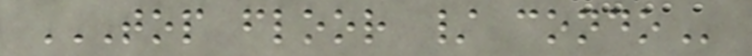TOP FLOOR / CONDO
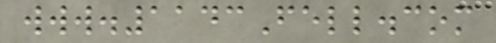www.1143Fell.com
